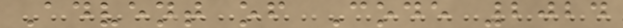Advent of Code 2024
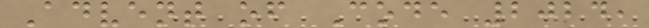Advent of Code 2024,
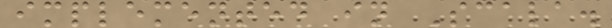implemented in Scala.
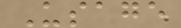Usage
